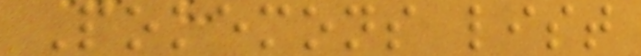Pokemons list
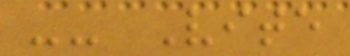-- Vite
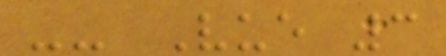-- Vue 3
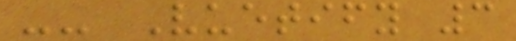-- Vuetify 3
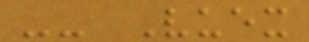-- Vuex
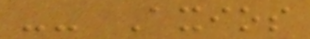-- Axios
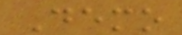Demo
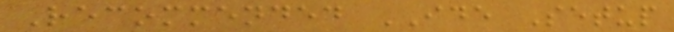Recommended IDE Setup
